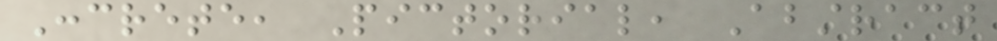Concrete, Pictorial, Abstract
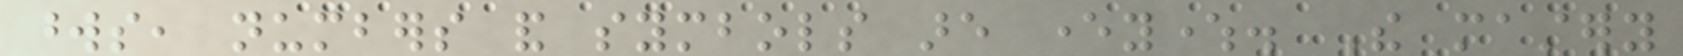words, numbers and symbols are everywhere. The mastery
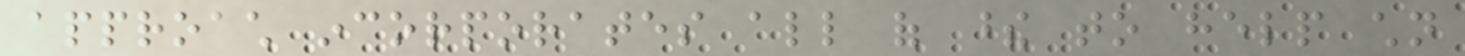approach incorporates all of these to help children
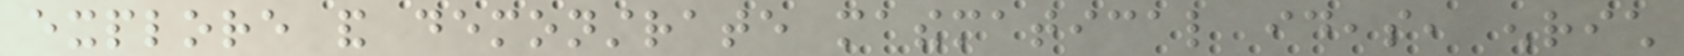explore and demonstrate mathematical ideas, enrich
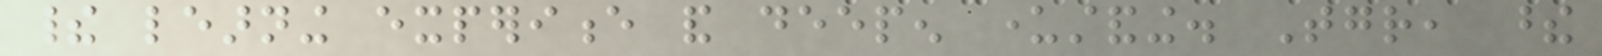their learning experience and deepen understanding. Together, these
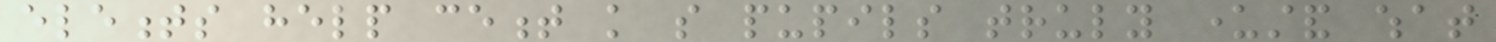elements help cement knowledge so pupils truly understand what
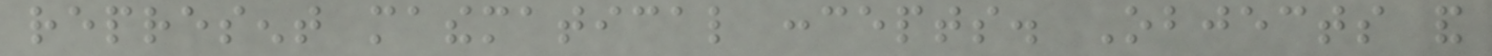represent mathematical concepts. Objects and
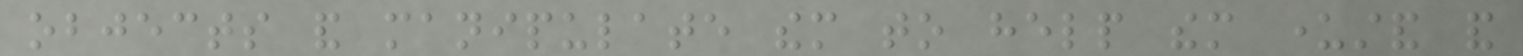objects and manipulate them to help them understand and
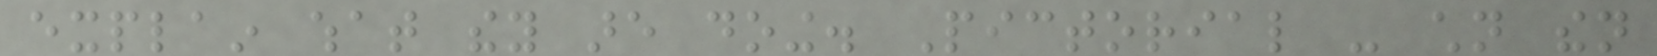explain what they are doing. Pictorial - children then
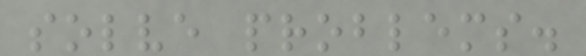solve problems.
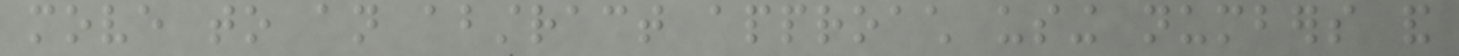move to an abstract approach using numbers and
